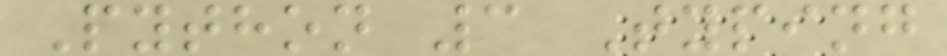Python 3 Typing
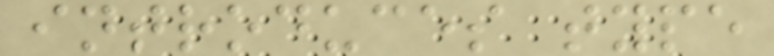introduces type
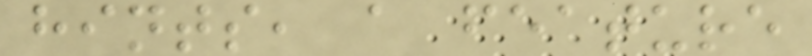hints, a feature
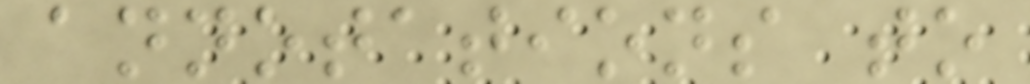annotations to
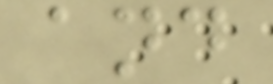and
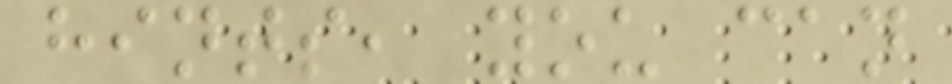hints, you can
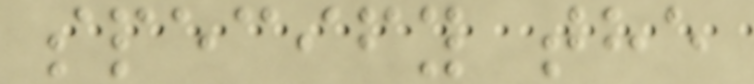specify the
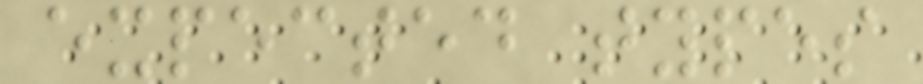expected types
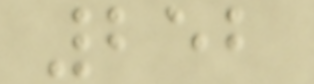252
